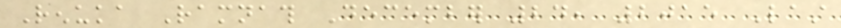Renuka Ramnath December 24, 2015 Last
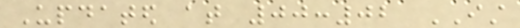Updated at 00:02 IST
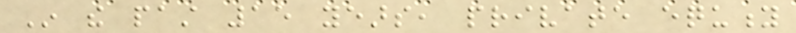In the past 15 years, private equity
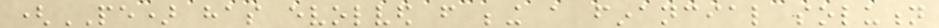(PE) has evolved from being a financial solution
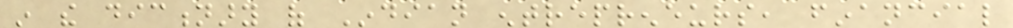in the dictionary of Indian entrepreneurs, financial
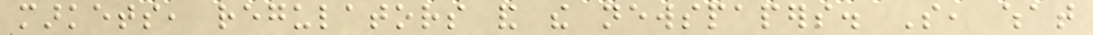markets, regulators and the newspapers. So, what
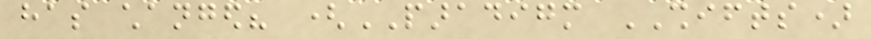has changed? (PARADIGM SHIFTS)
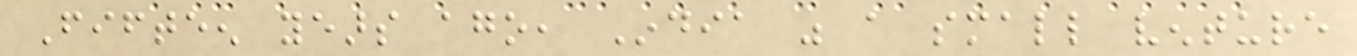Fifteen years ago, India was a small venture
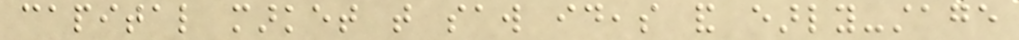capital market that saw ideas and early-stage
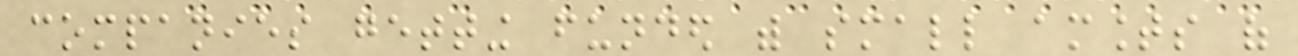companies getting funded with small amounts of
